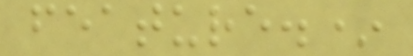feature.*
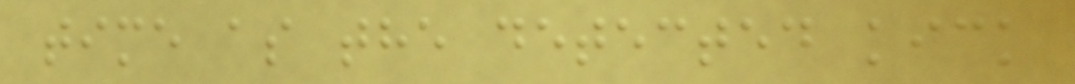time as the detected kick
